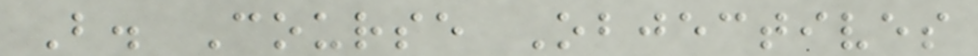B. Course Objectives
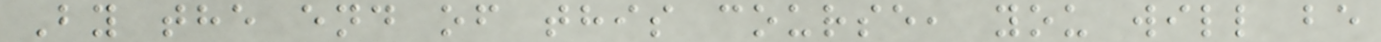By the end of this course, you will be
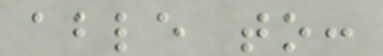able to:
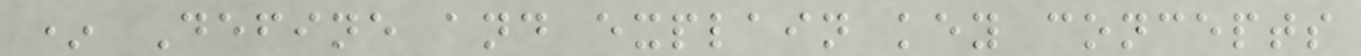* Define and explain key concepts
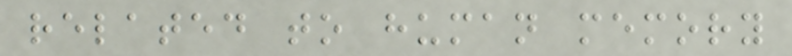related to human memory
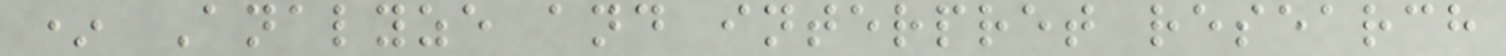* Analyze and interpret research
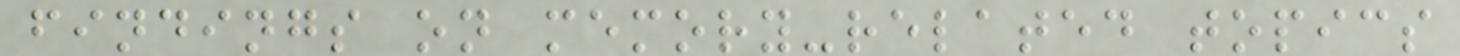findings on memory-related topics
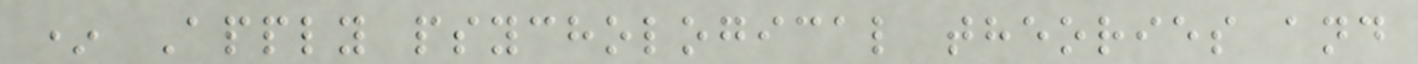* Apply psychological theories and
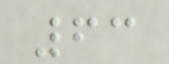63
